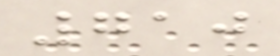710
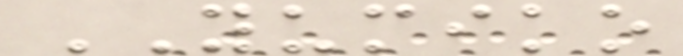YUMIKO
